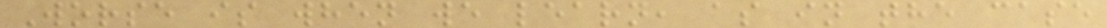Worse is when we learn, as in the case
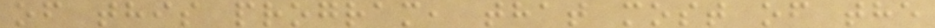of this program, that most of the
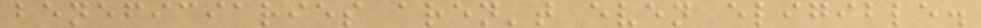beneficiaries aren't even eligible.
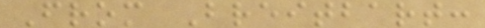From Breitbart:
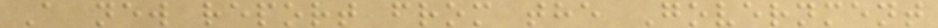A new report from the Government
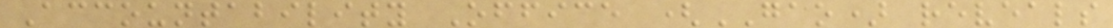Accountability Office (GAO) reveals
